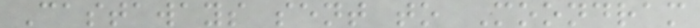Castaways sent to Moondram
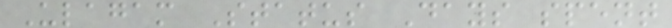Ulagam Status Days spent
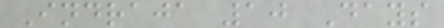Indraja 10 Days
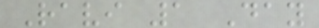Ravi 1 Day
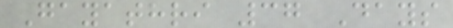Gayathri 37 Days
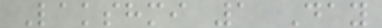Lakshmi 1 Day
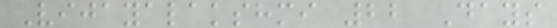Vijayalakshmi 22 Days
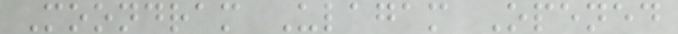Moondram Ulagam Opened
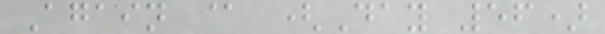Again @ (Day 56)
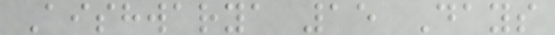Aishwarya 15 Days
